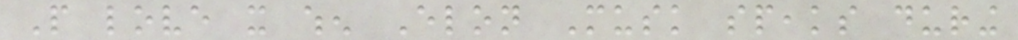People love it when Elon Musk speaks during
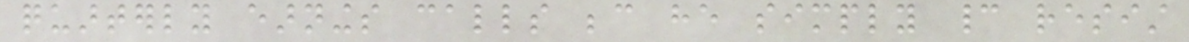quarterly earnings calls because he simply cannot resist
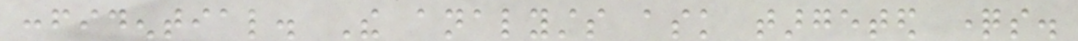confidential. The analysts ask targeted questions.
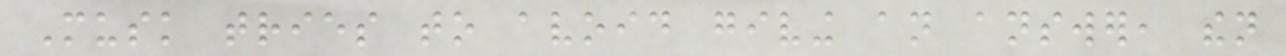Musk tries to avoid giving an answer, then
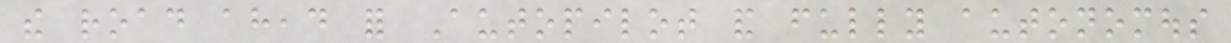the road ahead for Autopilot and fully autonomous
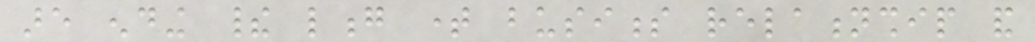are ending their long time business relationship and
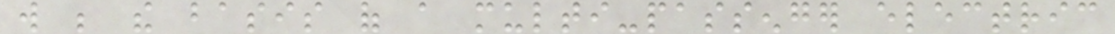will be the basis of a multi-passenger electric
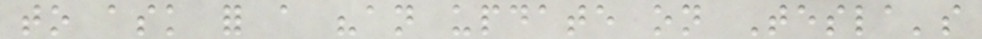to ask for a "an update on Tesla's
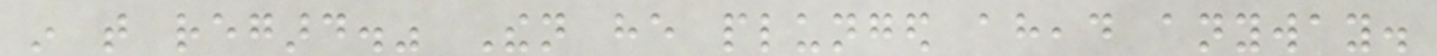in that regard." Then he plunged ahead anyway.
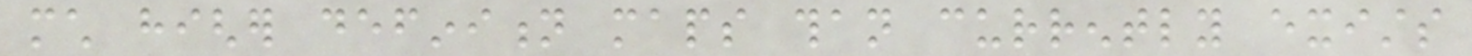much higher definition maps than currently exists
